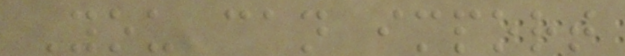You can import
